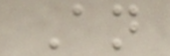An
